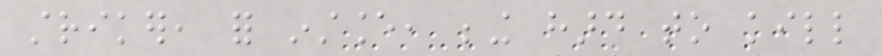striker, for instance, being hard to kill
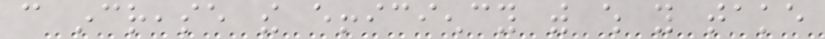can increase the efficiency with which you take
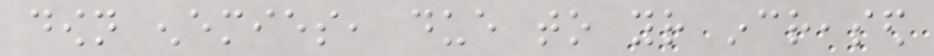down enemies, due to your increased
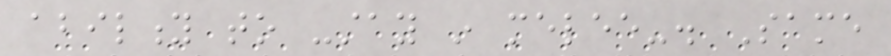ability to -stay in melee-. Same
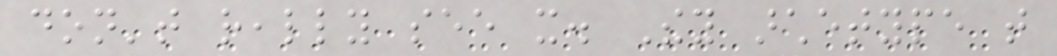don't really see it. They archetype that
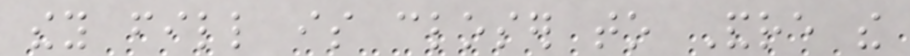they fill is closer to Andre the
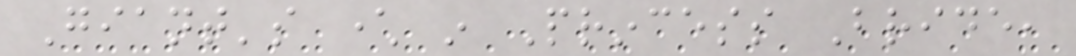Giant's character in Princess Bride,
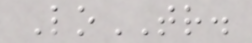LoTR.
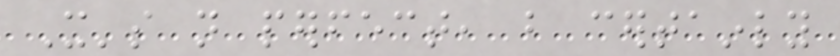It's not perfect, but certainly
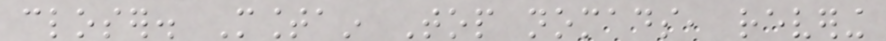closer. Mountain Top nomads, revering
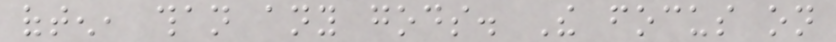often, than any gods. The focus on
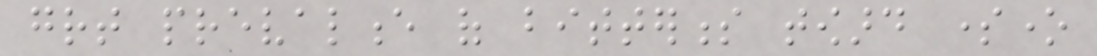great prevalence of bitterness toward someone
